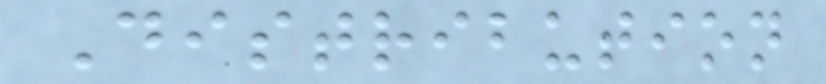Distribution
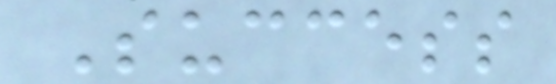Success
